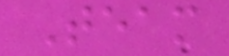Team
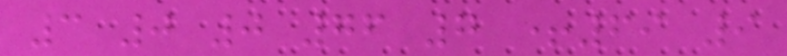3 0 0 76 7 +69 9
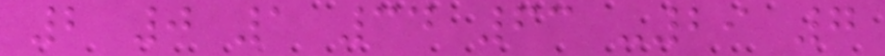2 0 1 34 63 -29 7
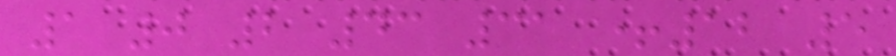1 0 2 43 31 +12 5
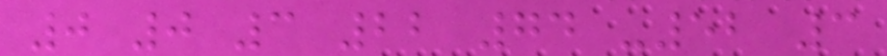0 0 3 22 74 -52 3
